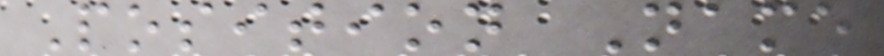Position Name
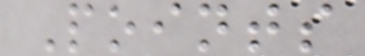Points
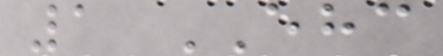1 EHC
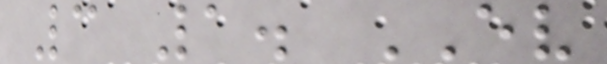3 1. EV
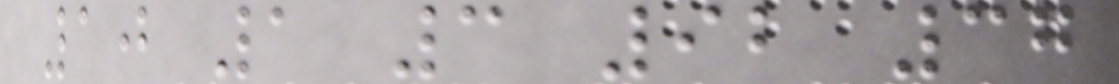10 1 3 92 37
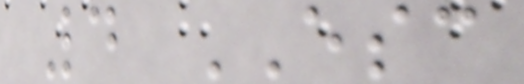4 ESC
